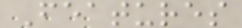Features
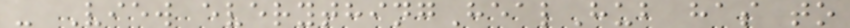- View everythingHealHub has to
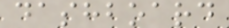dashboard
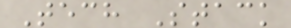Tech Stack
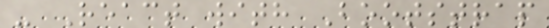- React with Bootstrap
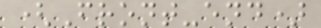(Front-end)
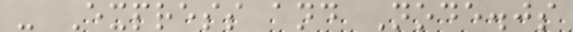- Express and Node.js
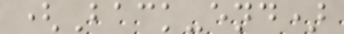(Back-end)
